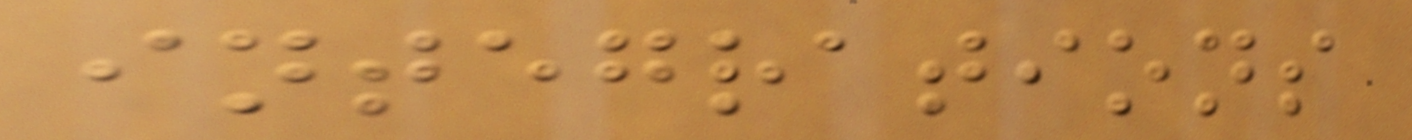integrations
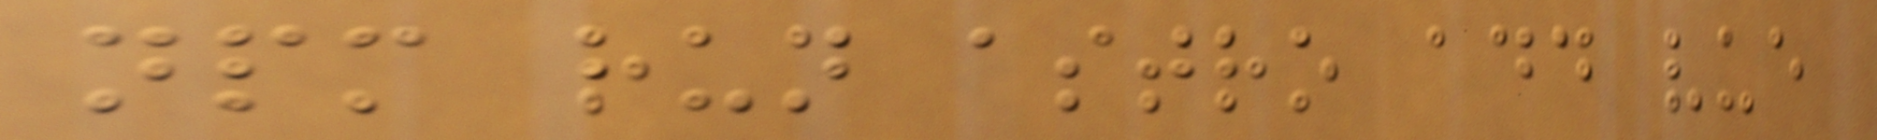npm run astro add vue
